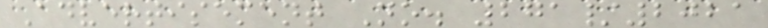Advertisement No. 271/2021
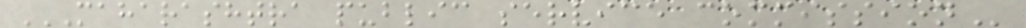MAHARASHTRA PUBLIC SERVICE COMMISSION
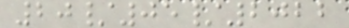20/05/2022
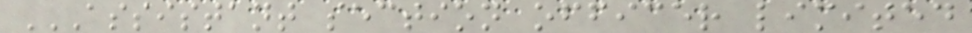ASSISTANT SECTION OFFICER LIMITED
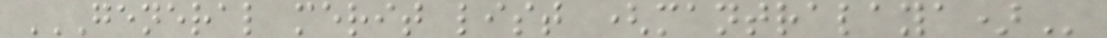GENERAL MERIT LIST (MANTRALAYA)
